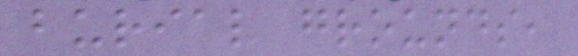burial grounds,
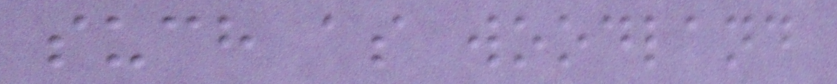such as woodland
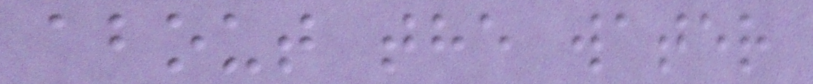about the water
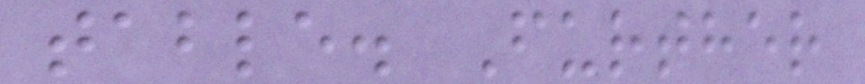table. Further
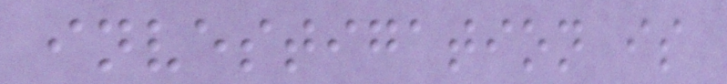investigation is
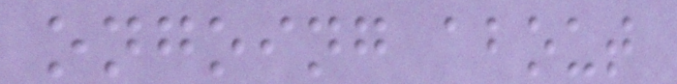ongoing about
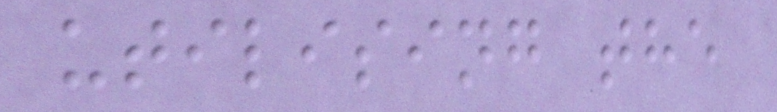utilising the
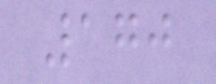170
